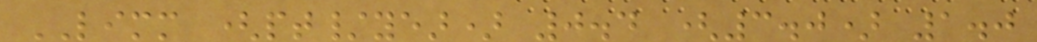LIMM (pt/year) 0.4 (3.0) 1.0
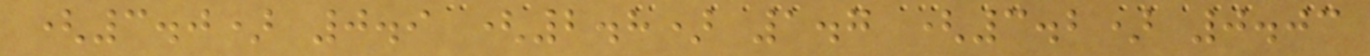(3.0) 0.9 (2.8) 1.7 (3.2) 0.03
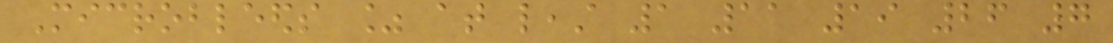Microbleeds % at least 1 11 19 26 7
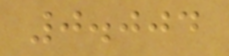0.004
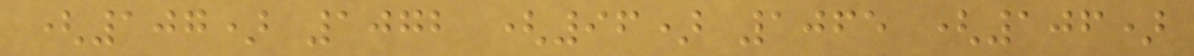(107) 1072 (96) 1065 (106)
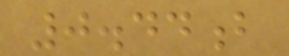0.44b
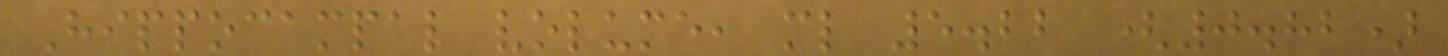Hippocampal volume, ml 5.22 (0.82)
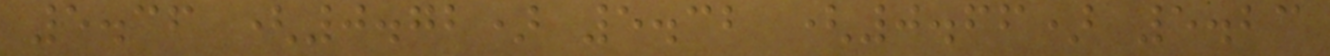5.36 (0.72) 5.32 (0.66) 5.23
